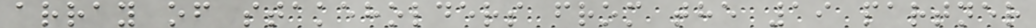array of stakeholders from the 19 partner
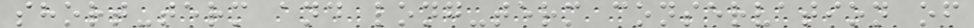short-term and long-term conservation of
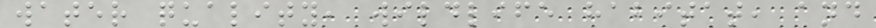water quality, wildlife habitat, and
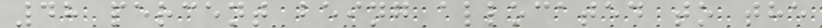48 percent being allocated to the
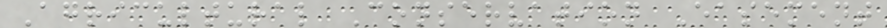Agricultural Conservation Easement
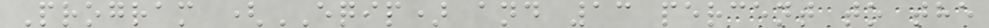Program (EQIP) and 13 percent to the
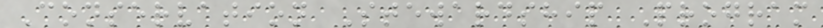Conservation Stewardship Program
